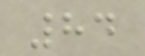84
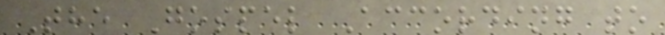The Gospel According to
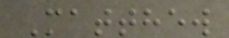Matthew
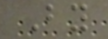By
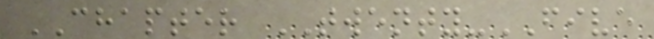CHAPTER TWENTY-FIVE
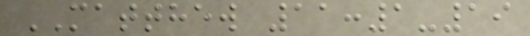MATTHEW 11:1-19
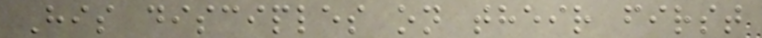His disciples on their first
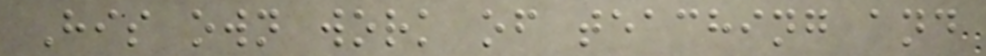His own work of teaching and
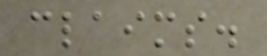claims.
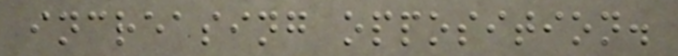increasing opposition.
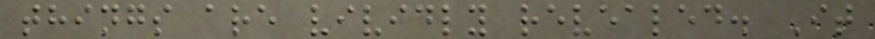things are vividly revealed. It
